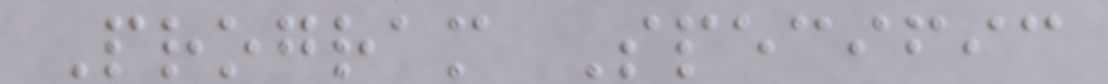Program Specific
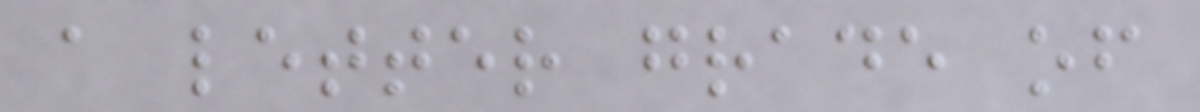a letter grade of
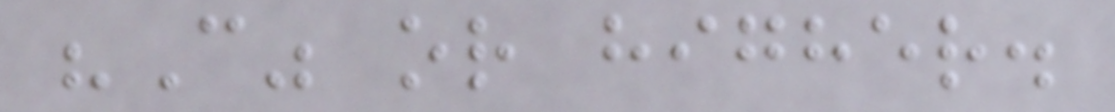"C" or higher.
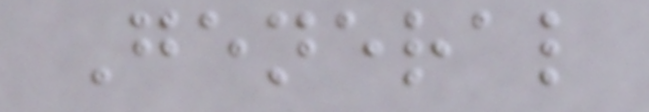General
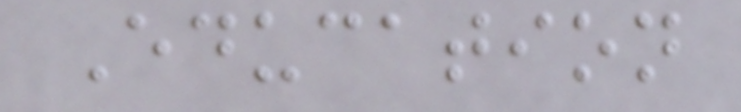Education
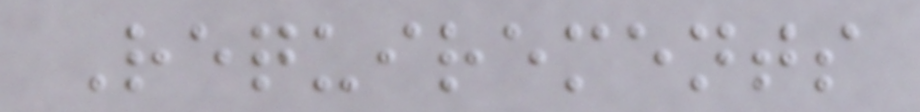Requirements
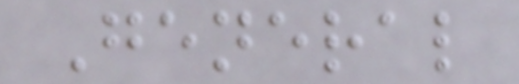General
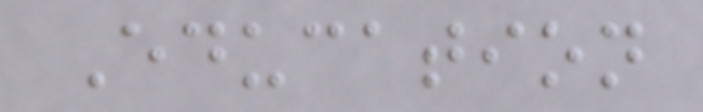Education
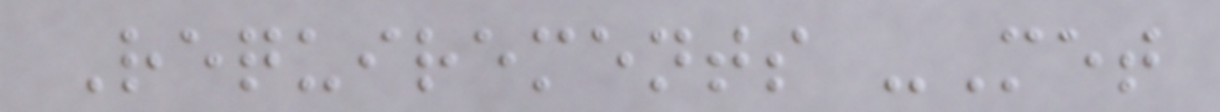Requirements -Met
